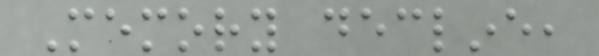Memory decline,
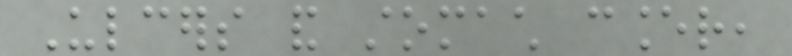Ulcers and stomach cancer,
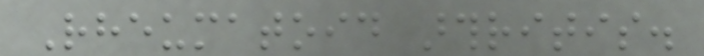Rheumatoid arthritis.
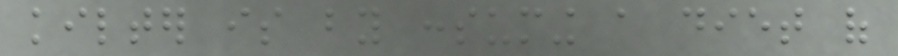kilter is by consuming a diet of
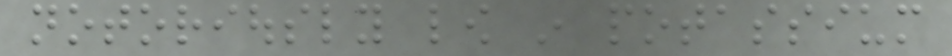notoriously low in potassium
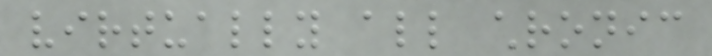virtually all chronic
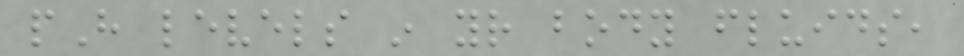pH levels in your body fluids,
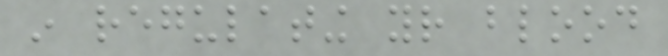in regulating your blood
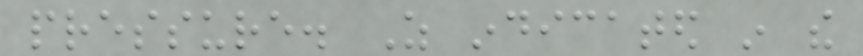pressure. As indicated in the
